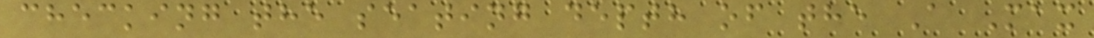checking the seating depth of the A Max
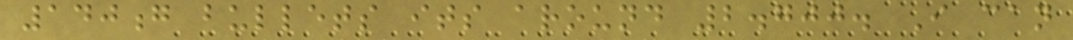140g bullets its around 2.700. I can
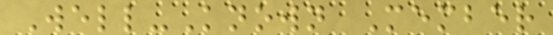Well-Known Member
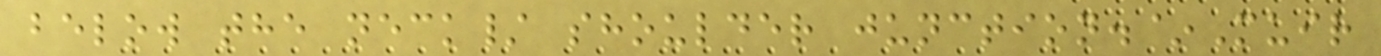below the neck/ shoulder junction.~Muir
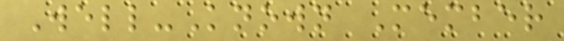Well-Known Member
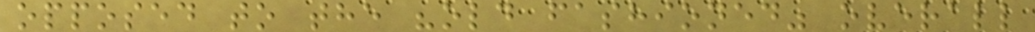opposed to the "old fashioned" overall
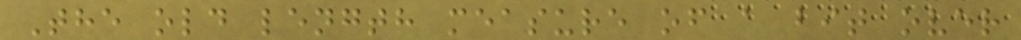The old length measure of a bit over
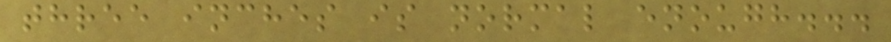three inches is normal enough...
